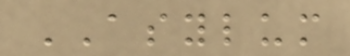ASYLUM
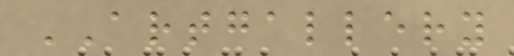ARTGALLERY
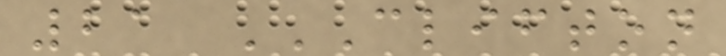21 CLIFTON
